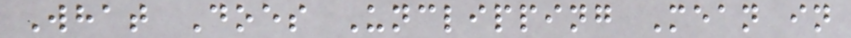What Does Unclipping Mean in
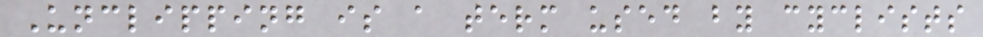Unclipping is a term used by cyclists
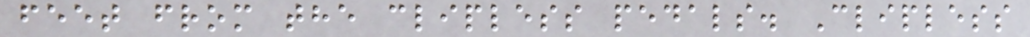feet from the clipless pedals. Clipless
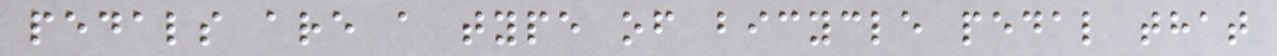pedals are a type of bicycle pedal that
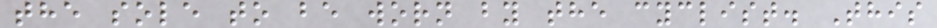the sole to be worn by the cyclist. This
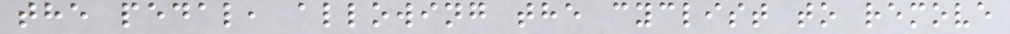the pedal, allowing the cyclist to remove
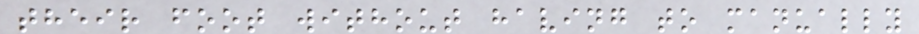their foot without having to manually
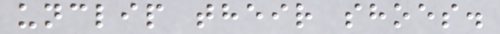unclip their shoes.
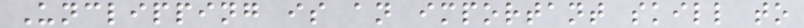Unclipping is an important skill to
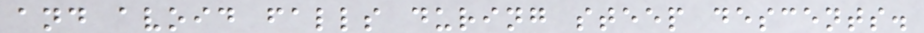and avoid falls during steep descents.
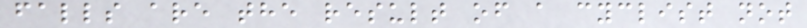falls are the result of a cyclist not
